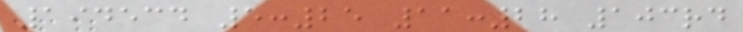194534 5:25 11:28 103rd
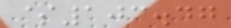$103.47
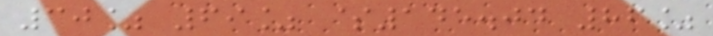30% 69% $145.04 86%
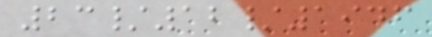23/12/1946
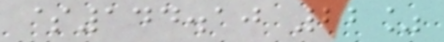$144.10 22%
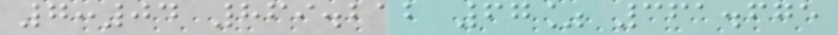7:04 869.212 67% 361.675
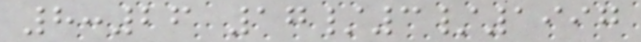8:26 17/3/1997
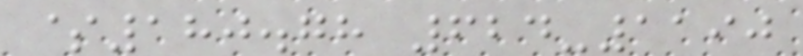$180.78 624-1190
